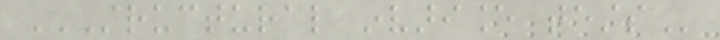STRUCTURAL INVARIANCE TESTS
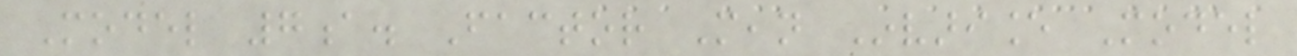Model 7a. Factor Mean Invariance Model
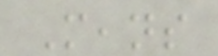Means
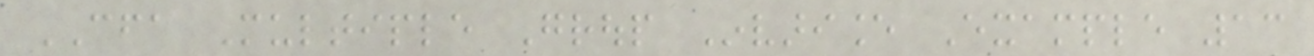CFA Multiple Group Invariance Example 13
